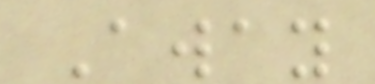Away
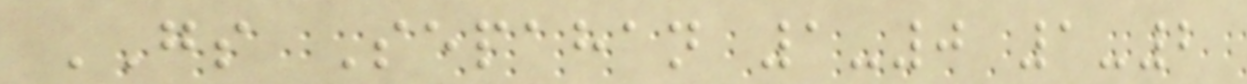GS Sepahan 1-0 1-2
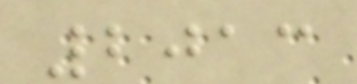2013
